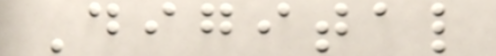Digital
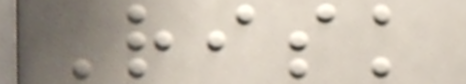Risk
